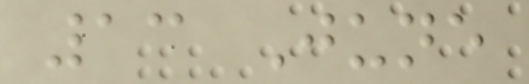13 June
